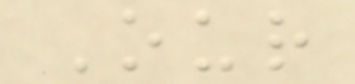Our
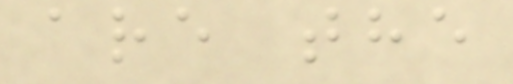are the
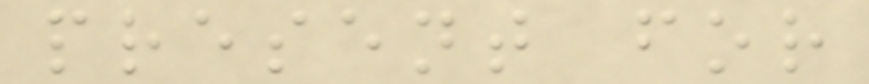present for
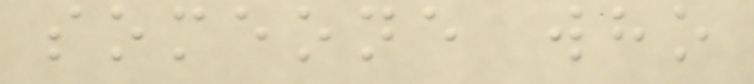someone who
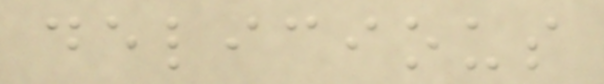delicious
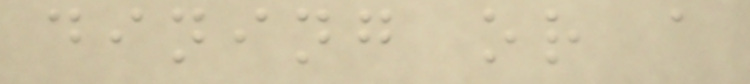dining or a
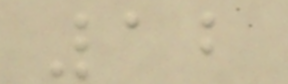12
